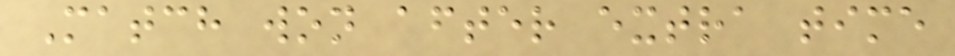Match won after extra time
